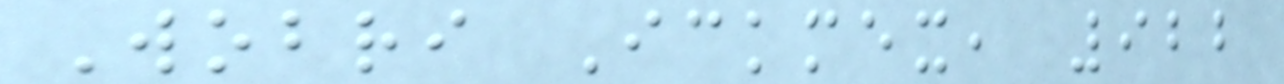Wobri Ickmex, 922
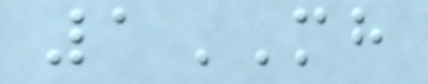1MH
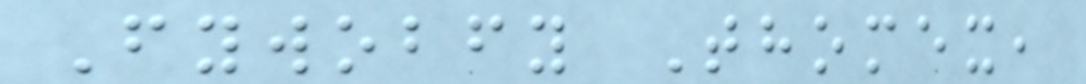Fywobfy Thomex,
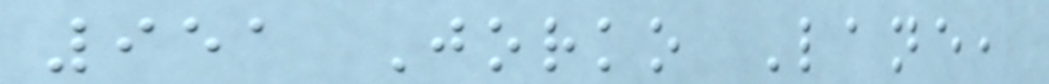951 Jorko Lane,
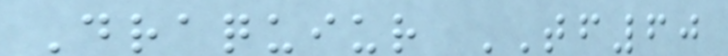Draquiur TF60
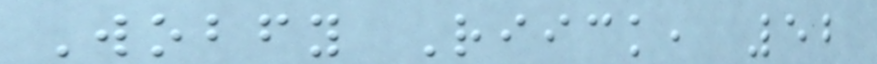Wobfy Riick, 52
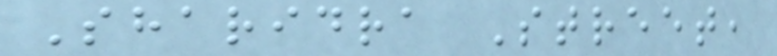Sharidra Street,
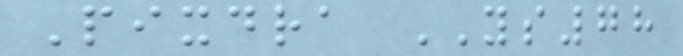Pixdra YS78
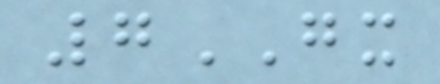7GX
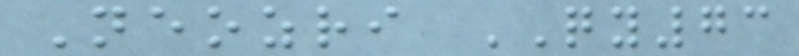Neozri QY73
